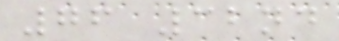76 32nd
